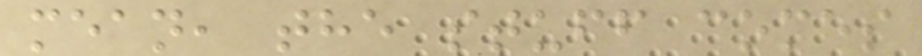mean, the stuff comes
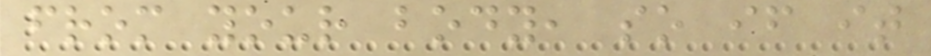from your body, so if it
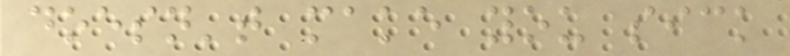doesn't make you sick
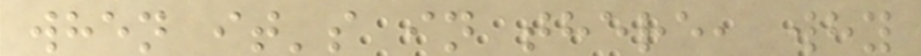when it's in there, why
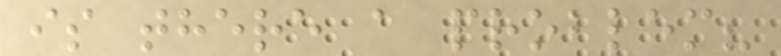is there a problem?
